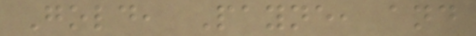Gold, Payne, and
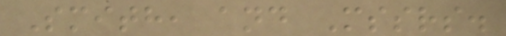Smith, and Mssrs.
